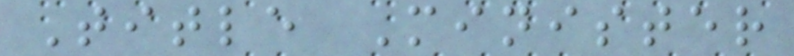Title Minister
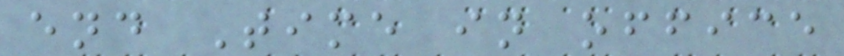end Time in office
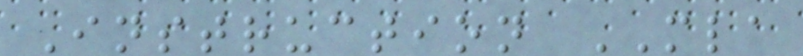Instruction MLA
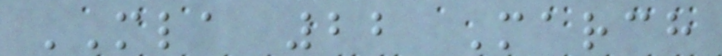MLA 22 March
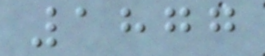1877
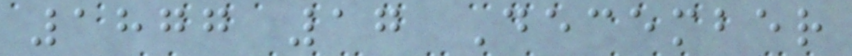1877 17 December
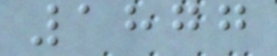1877
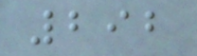292
